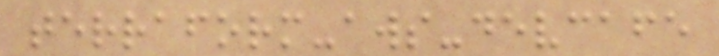terraform-aws-devcafe
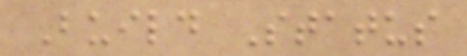Build Status
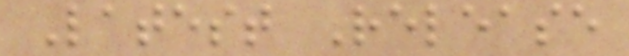Latest Release
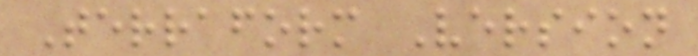Terraform Version
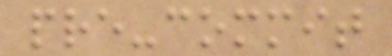pre-commit
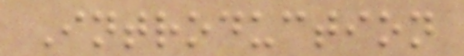Introduction
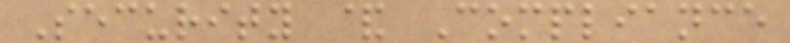Security & Compliance
